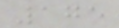175
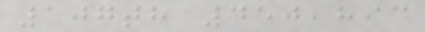107th 450,893
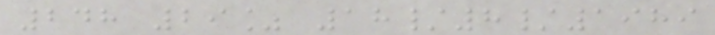248 29% 18/8/1989
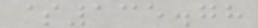$135.78
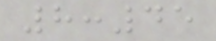8:45
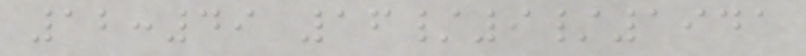12:49 16/9/1941
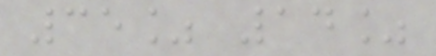35% 14%
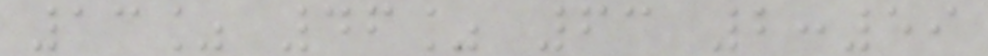13% 46% 63 2:59
